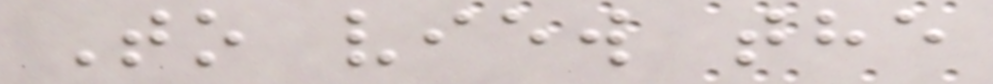To view the
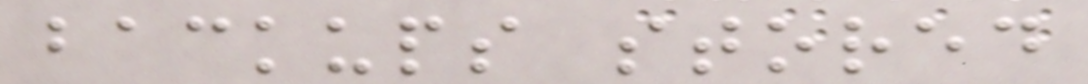backups stored
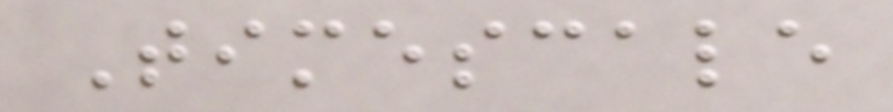Timescale
